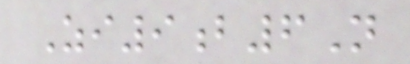Zi9b6N
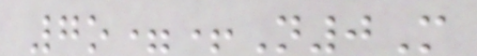7o=+N0M
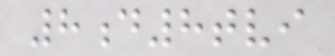8d8tvi
